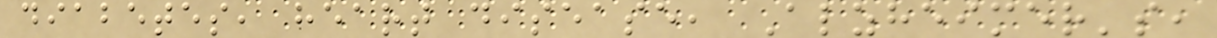diabetes, heart disease, Alzheimer's,
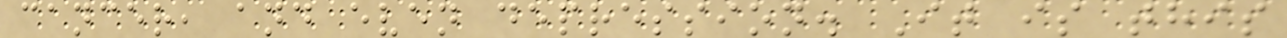cancer, and even depression. It is this
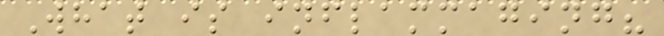What is inflammaging?
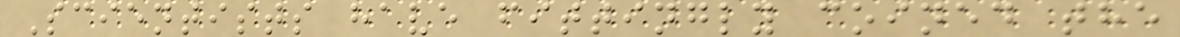Scientists have fittingly coined the
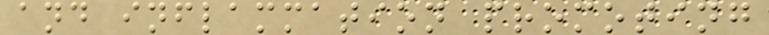and inflammation promoting
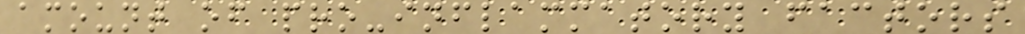amount of pro-inflammatory factors
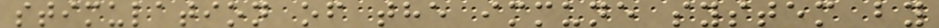stimulation of the immune system by
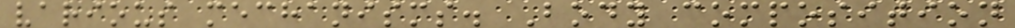various mechanisms. Body composition
